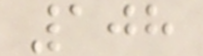108
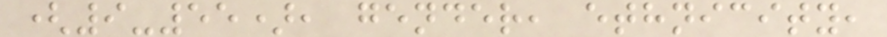(9-55), gender, ethnicity,
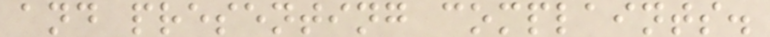and presenting complaints.
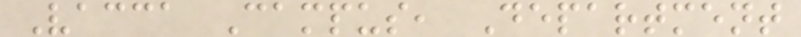Vacca Campus, Department
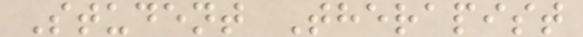Student Therapist
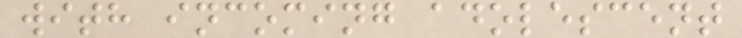with incoming adolescent
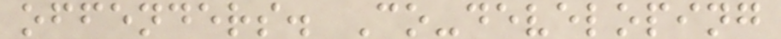offenders. Co-developing
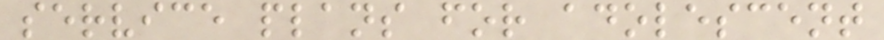service plans for adolescent
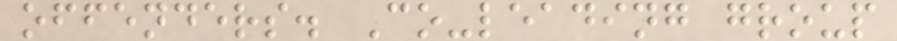offenders. Co-leading group
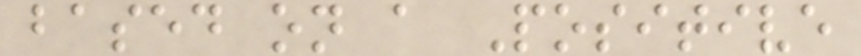based on a Positive
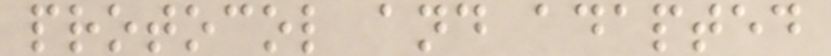protocol and adapted
